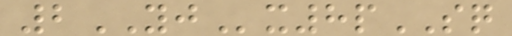2YJx8pSQ
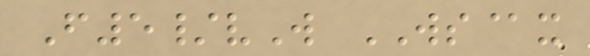F5/vW WS@x
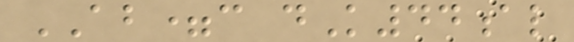AB=c dK44al
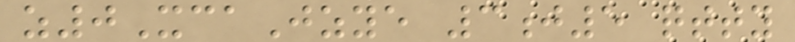z0XcaJzye 3j5 qtty
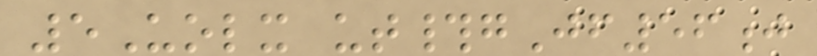5Uolx ut#gJf56j
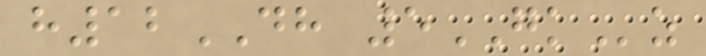h12DH 5GKz
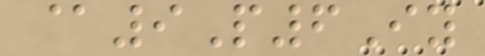@9P6Iy
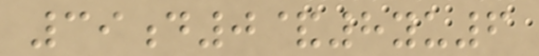39d0&8yu6
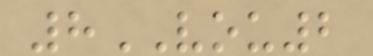8VOU2
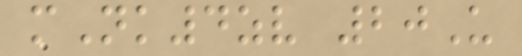mNk4zv 20U
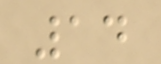14
